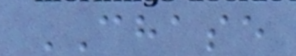CHASE
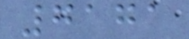7171
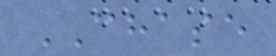CHASE
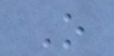O
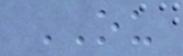OU
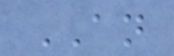AN
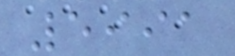5991
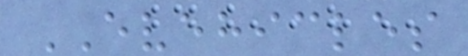EVEHICLES
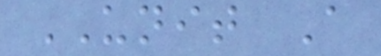UNIT A
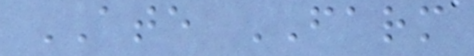ATE FARM
